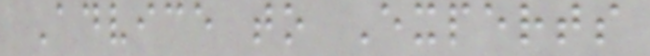Advice to Experts
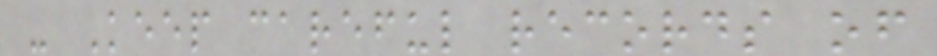- Keep careful records of
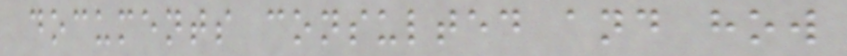documents consulted and how
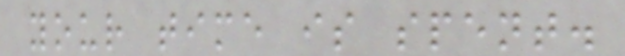your time is spent.
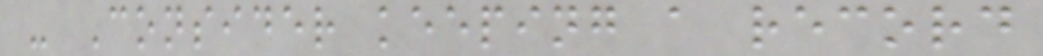- Consider keeping a record
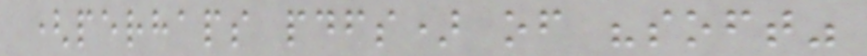(perhaps pdfs) of "soft"
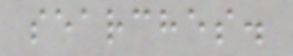searches.
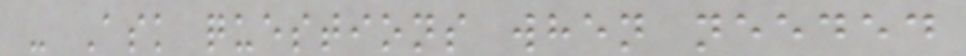- Ask questions when needed
